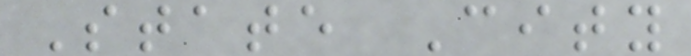State City
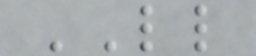LL
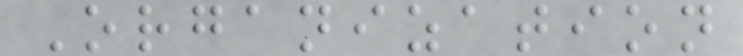Organization
